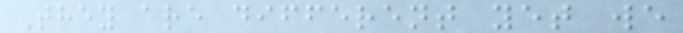They are different yet we
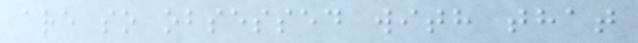are so obsessed with that
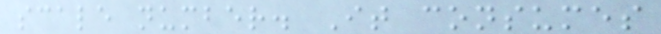scale number. It consumes
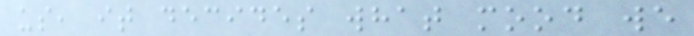us, it decides what mood we
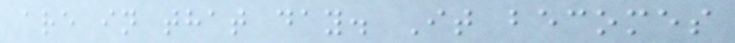are in that day. It becomes
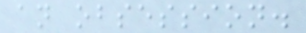an obsession.
